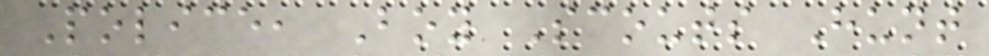Police, Boy Scouts Hunt
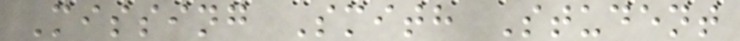Missing Smith Student
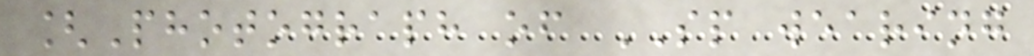[Photograph of SP wearing
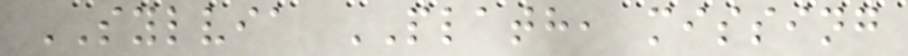SYLVIA PLATH, missing
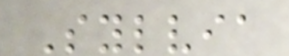Sylvia
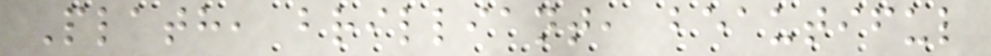Plath, brilliant, beautiful
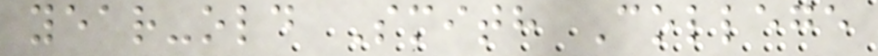year-old Smith College
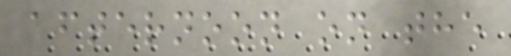afternoon on the
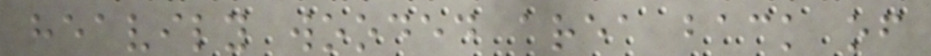heavily wooded area back of
